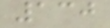130
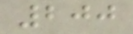200
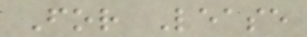For Lease
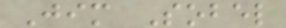Jim Sobel
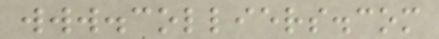www.colliers.com
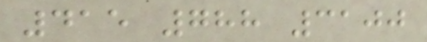415 788 3100
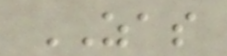ZAS
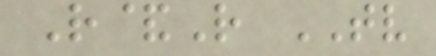R&R TV
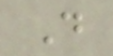D
